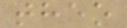theo
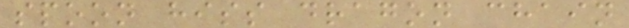spoon hiss dragon chain
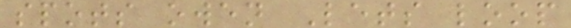spots owen Lets loop
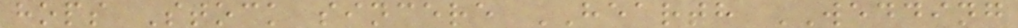hops Stock sincere HEARTH WEDDING
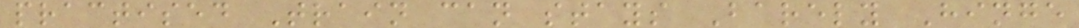practised Train can stays Barely Hinge
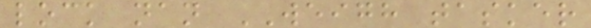lock nan WEIGH tasker
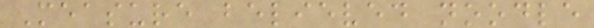Measure believed noodle
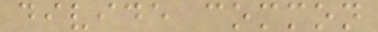divide common
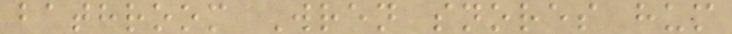bathroom Wren snores hum
